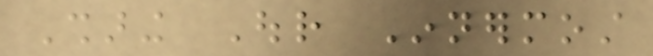Sharing Our Innermost
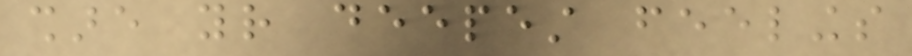share your deepest feelings
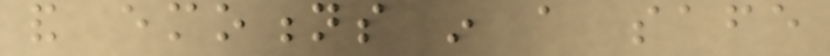and emotions in a safe
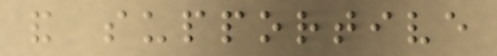and supportive
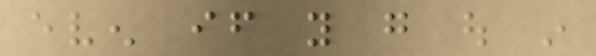even if you go out in
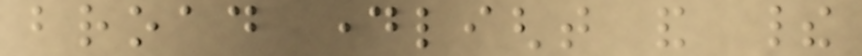broad daylight and their
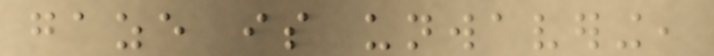gaze is unwavering,
